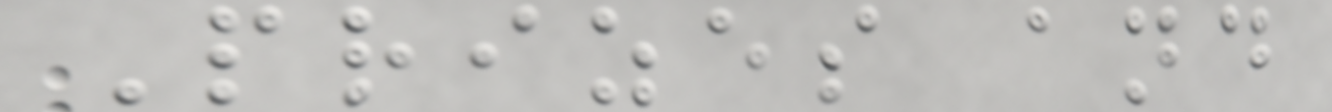Prizes and
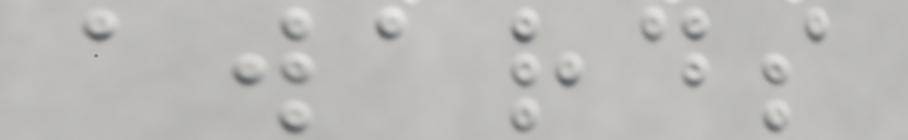awards
